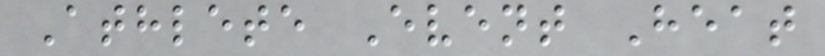Athlete Event Heat
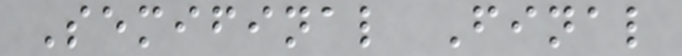Semifinal Final
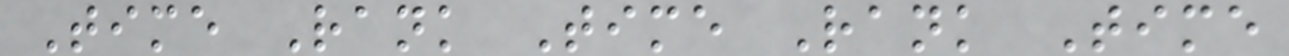Time Rank Time Rank Time
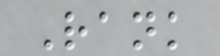Rank
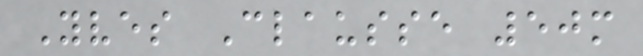Yves Clausse 50m
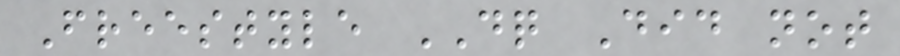Freestyle DQ Did not
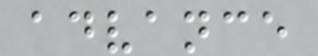advance
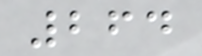264
